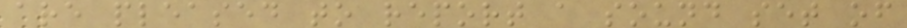are pleased to report a sound set of
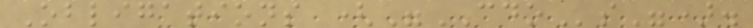Obligations ("CDOs").
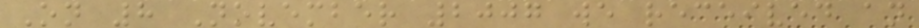On 8 November 2007 we received an
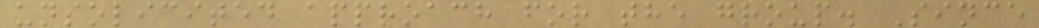unsolicited approach for the group. Since
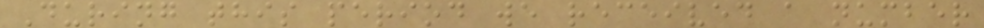During this period we received a number
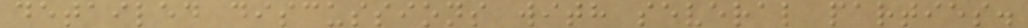detailed discussions with several parties.
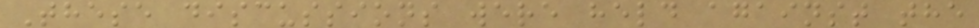These discussions were held against the
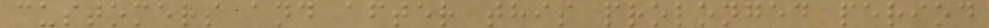customers and after this prolonged period
